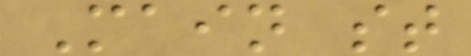Main st
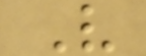V
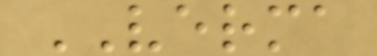VERMA
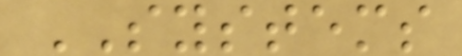SYSTEMS
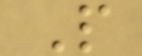P
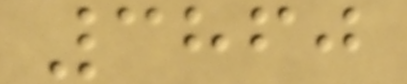3860
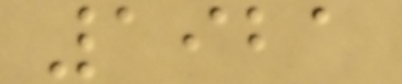1921
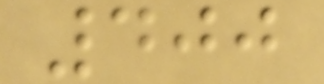400
